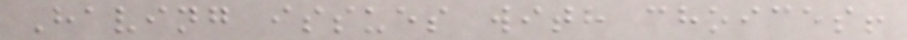Having issues with choices!
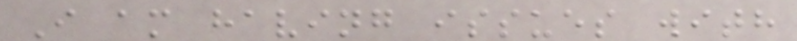I am having issues with
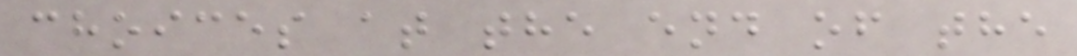choices at the end of the
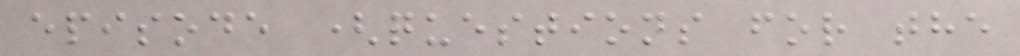episode (questions for the
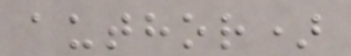author)
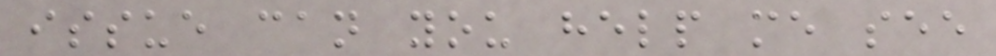issue can you help me see
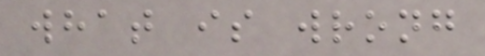what is wrong
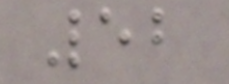52
